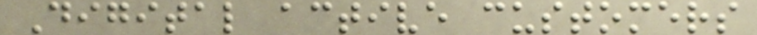Digital active customers
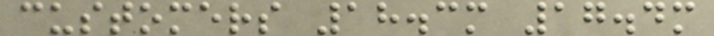customers 18.3m 17.4m
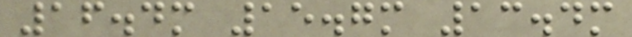16.4m 15.7m 13.4m
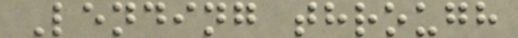Lending through
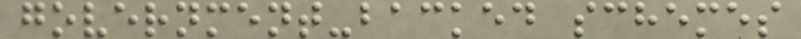government-backed schemes
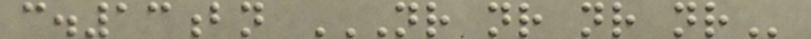c.13bn NR NR NR NR
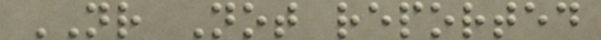NR Not reported
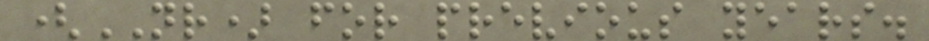(NR) for previous years.
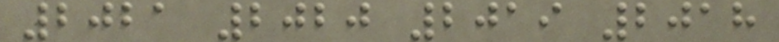2021 2020 2019 2018
